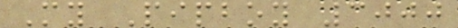My Pipboy 3000
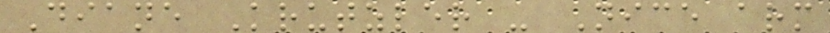Diane Krutzler - Nice arm
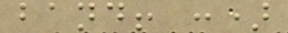band! :)
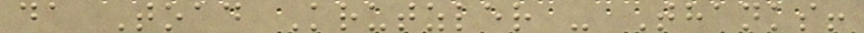da Toad Krutzler - Thanks!
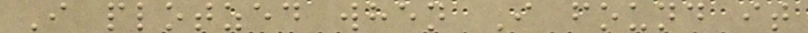I plotzed when I found it
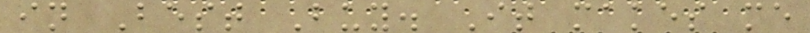in Best Buy. It makes me
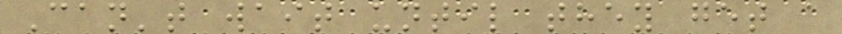Can't wait until they get a
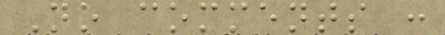No comments :
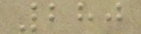280
